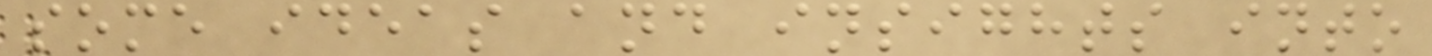some ideas and insights into
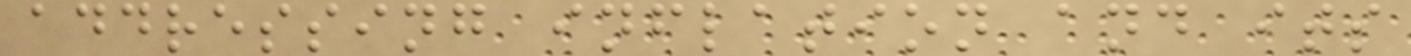addressing inflation and its
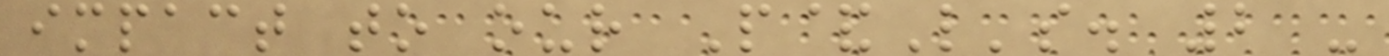impact to our P&L's. 2 -
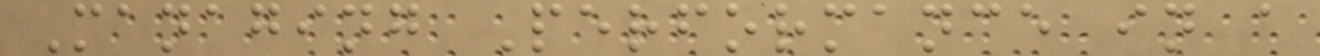Managing Performance in a
